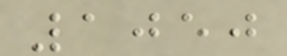1050
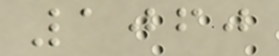1060
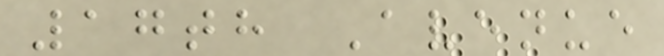17th Avenue
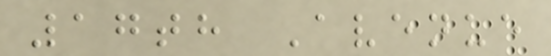17th Avenue
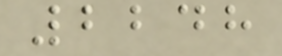2248
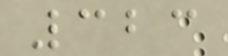323
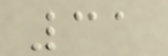31
